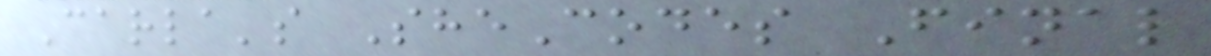Carla's SheCodes Final
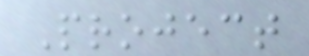Project
